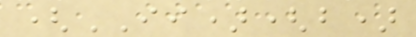(II)(b)
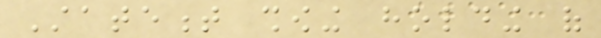Statement showing holding of
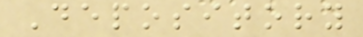Depository
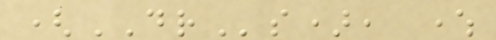(DRs), where
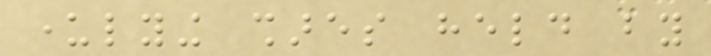underlying shares held by
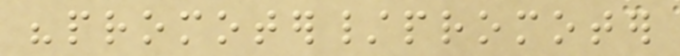"promoter/promoter
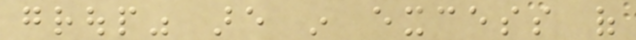group" are in excess of
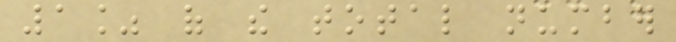1% of the total number
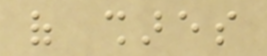of shares
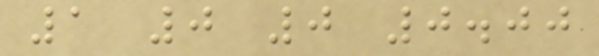1 0 0 0.00
